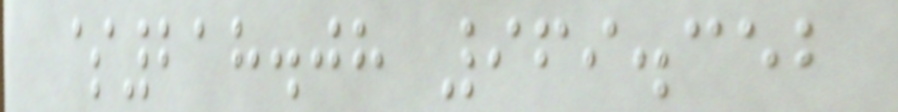$218.08 969.352
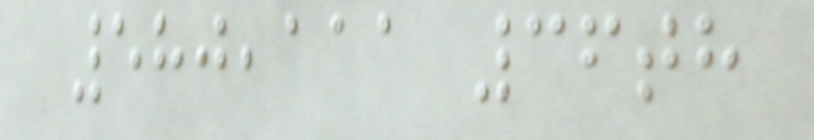580,111 36th
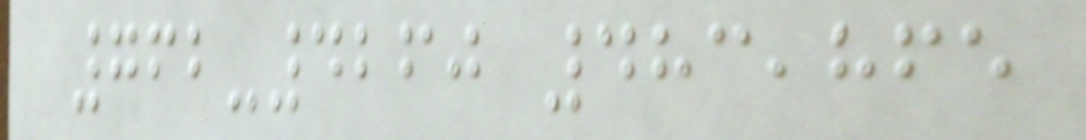762-4260 483,865
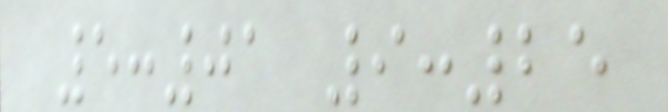5:01 9:25
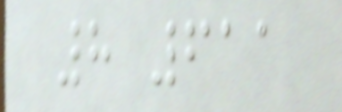8 611
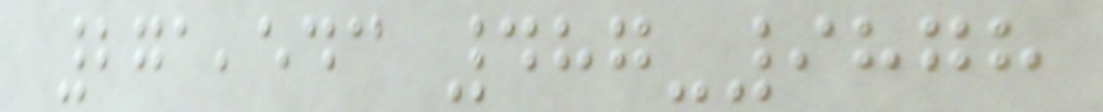271,543 487-9878
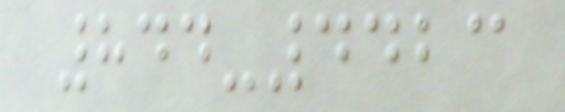844-4423
